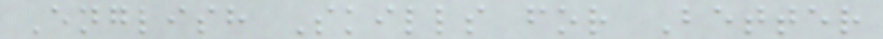English Skills for Better
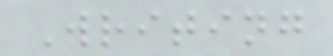Writing
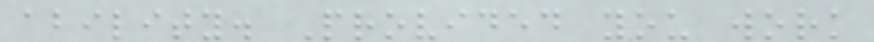ability. Provided you work
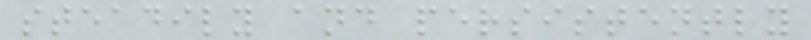steadily and persistently
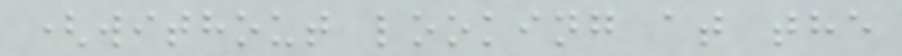(without looking at the
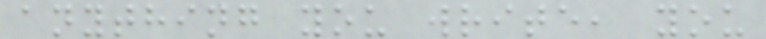anything you write, you
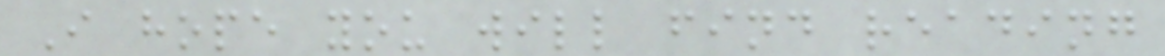I hope you will find reading
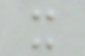x
